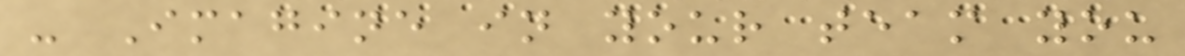- Imagine in your team you
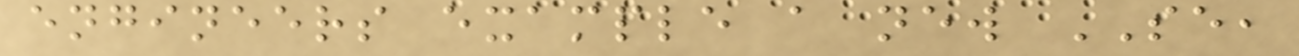engineers example a new SE,
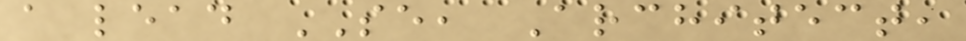a lead SE, Architect,
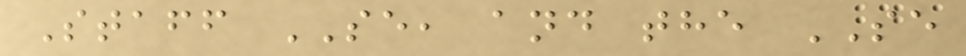Staff SE, and the SE
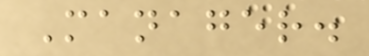Manager.
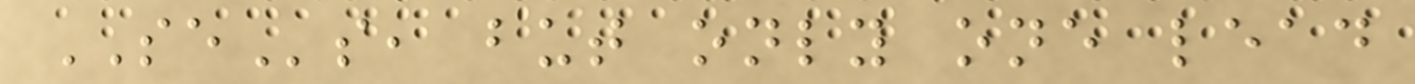SEs, but only one lead
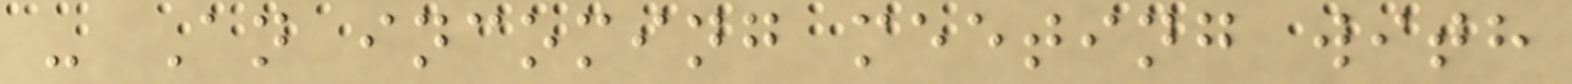- An incoming meeting with
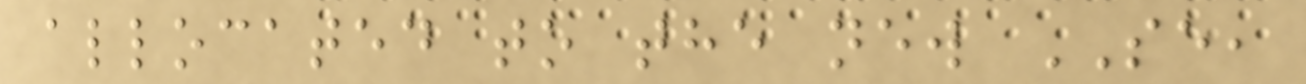allocated to the new SE,
